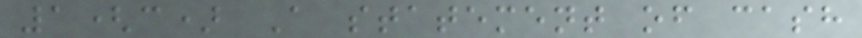1(c) A statement of cash
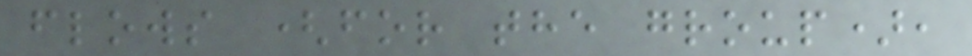flows (for the group),
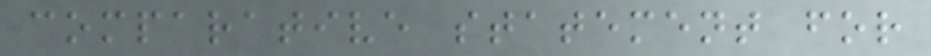comparative statement for
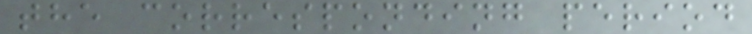the corresponding period
